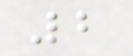2
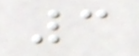3
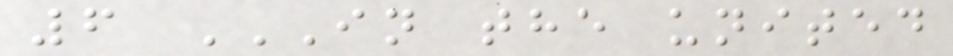6 IN THE UNITED
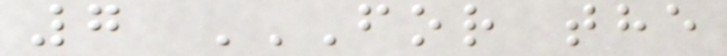7 FOR THE
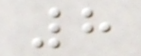8
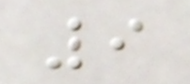9
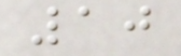10
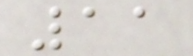11
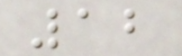12
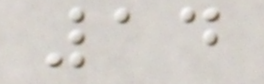14
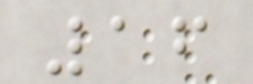16
